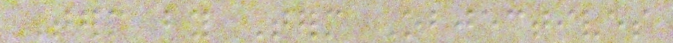Term by Term Objectives
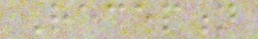Reception
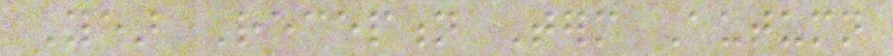Year Reception Term Autumn
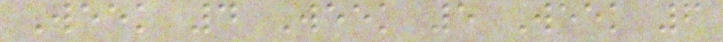Week 4 Week 5 Week 6
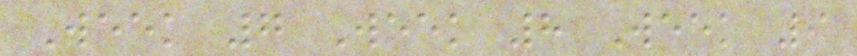Week 7 Week 8 Week 9
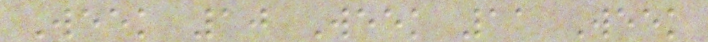Week 10 Week 11 Week
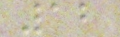12
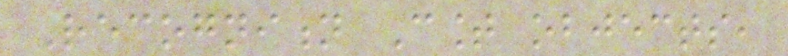Recognition Count objects,
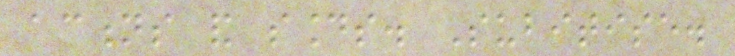actions and sounds. Subitise.
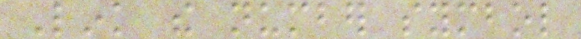Link the number symbol
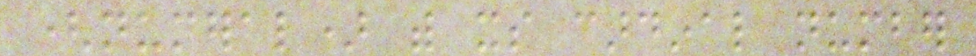(numeral) with its cardinal number
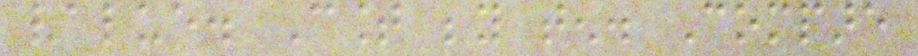value. Count beyond ten. Compare
